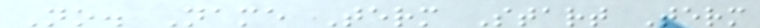No. Name Term Start Term
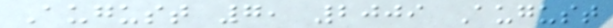August 7, 2009 August
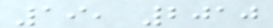19, 2010
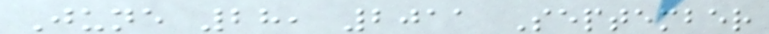June 28, 2011 September
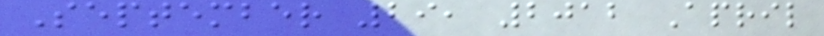September 29, 2012 April
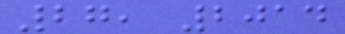27, 2014
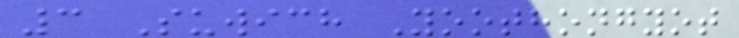3 Suwich Yoothongyot
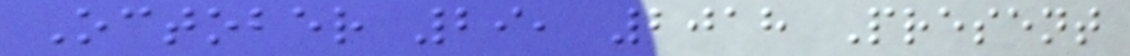October 29, 2018 Present
